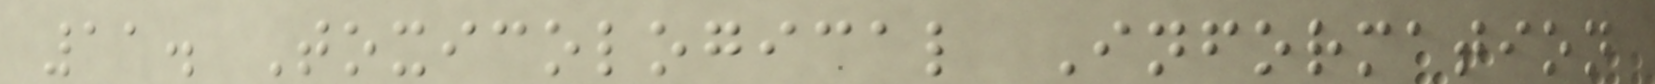11. Toxicological Information
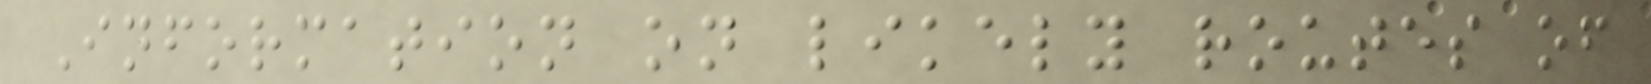Information on likely routes of
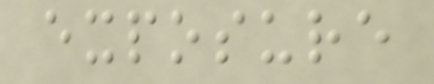exposure
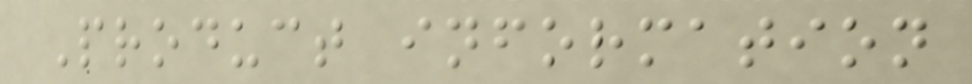Product information
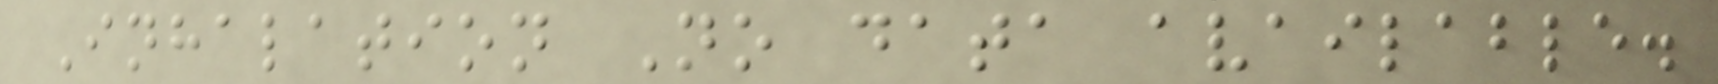Inhalation No data available.
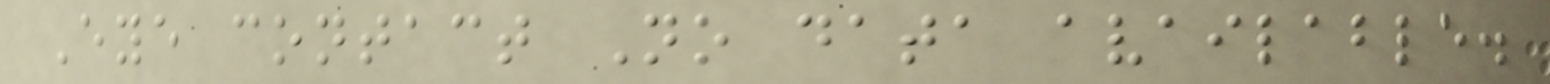Eye contact No data available.
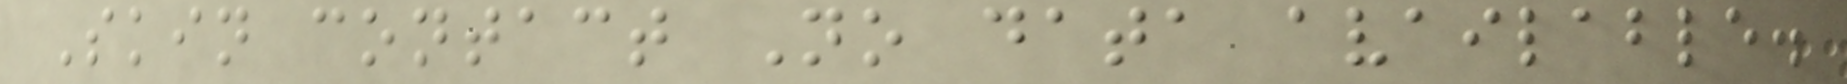Skin contact No data available.
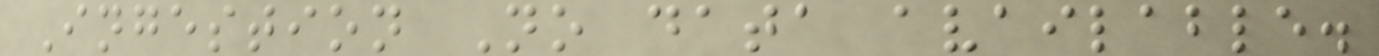Ingestion No data available.
